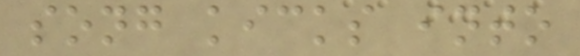song kicks into
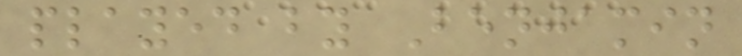played by Benjamin
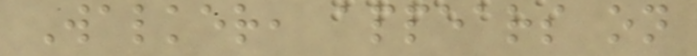Walker, appears on
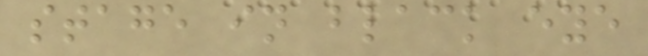stage in black eye
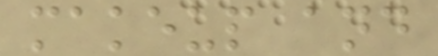makeup and
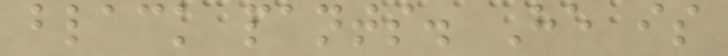black pants. He is
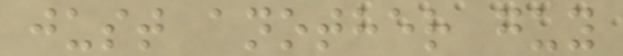just another guy
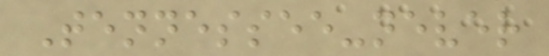Tennessee-never
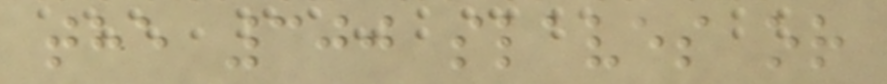the 300 slaves or
